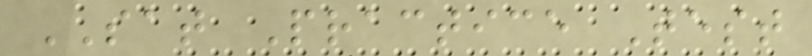SAT Practice Test
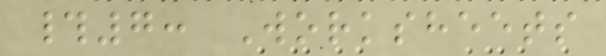#7: Worksheets
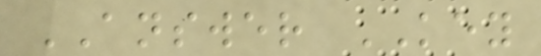ANSWER KEY
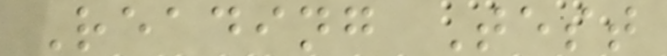Reading Test
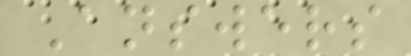Answers
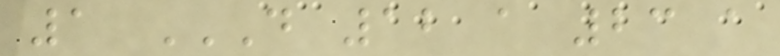1 D 12 A 23 A
